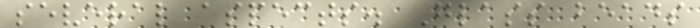several aspects. Glass beads
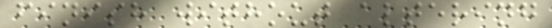finish without altering
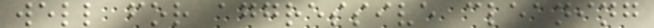well for aggressive cleaning
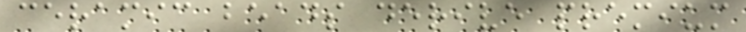ceramic beads derive premium
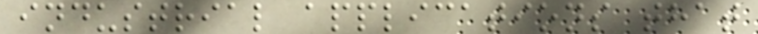industrial applications that
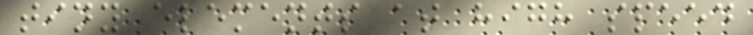tiny elements at high speed
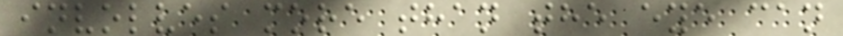involves more than the eye can
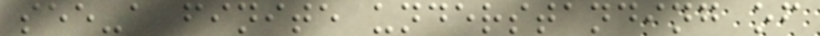see-a finite understanding of
